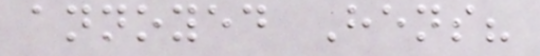annoyed Hens?
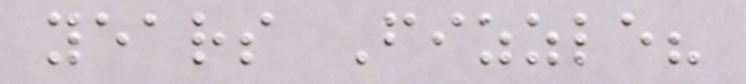years Fizzle?
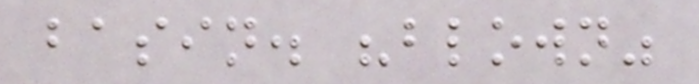basin. "blown"
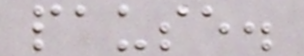pause.
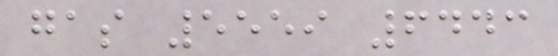gas 5559 6443
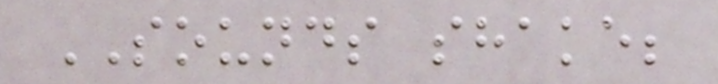SOUNDS shake;
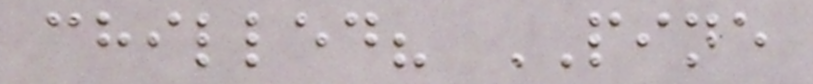chilled? PINE
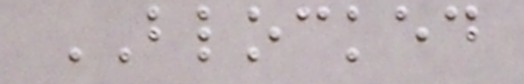BLOCKED
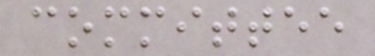committee
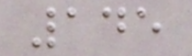145
